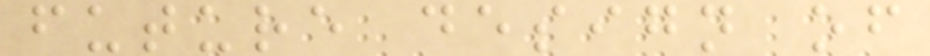future design of
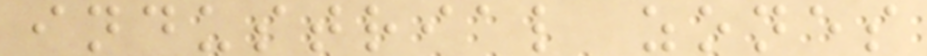industrial zones
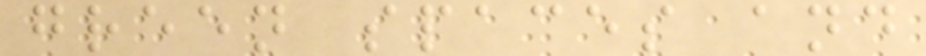green spaces and
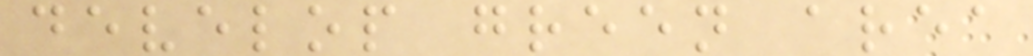develop green area
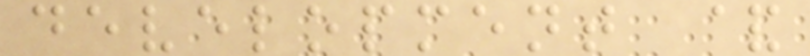development &
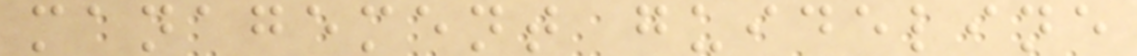management guideline
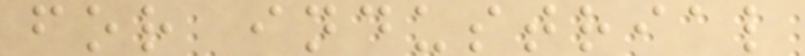for industrial
